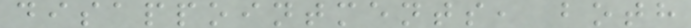disappointments, both
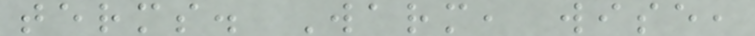terms. Warm, wise,
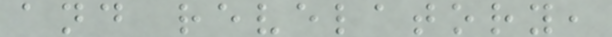and revelatory,
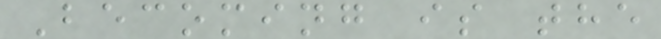Becoming is the
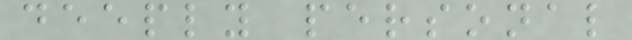deeply personal
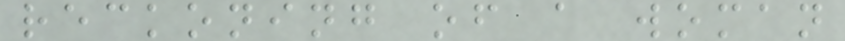reckoning of a woman
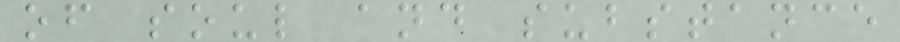of soul and substance
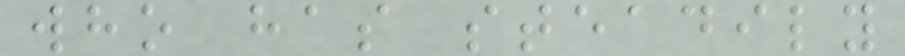who has steadily
